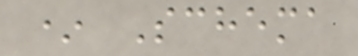* Schema
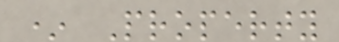* Property
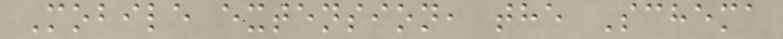Mobile extension, the Schema
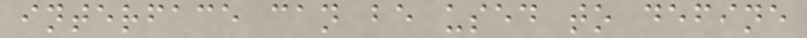interface can be used to define
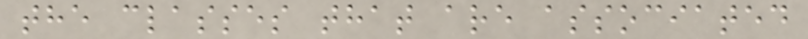the classes that are associated
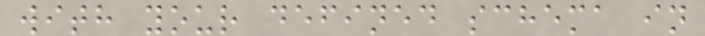with your defined schema in
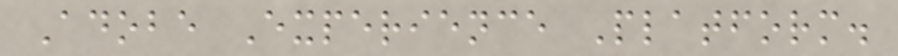Adobe Experience Platform.
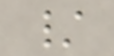/
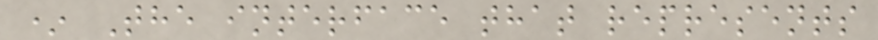* The interface that represents
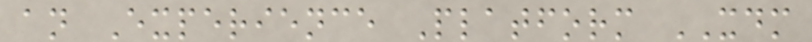an Experience Platform XDM
